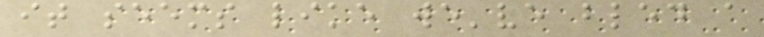it seems like we've bled a
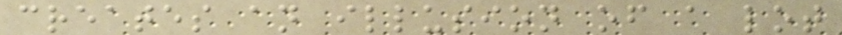creates an illusion of a lot
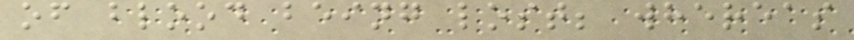of blood being lost; whereas
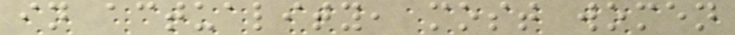in actuality, most women
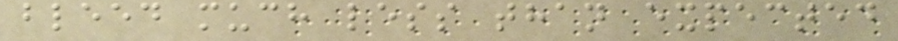bleed much less than expected
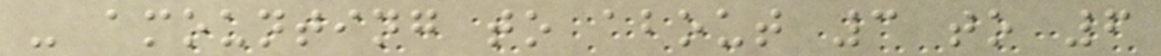- amounting to about 3 to 6
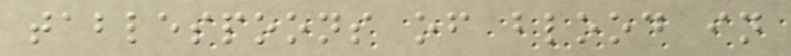tablespoons of blood in
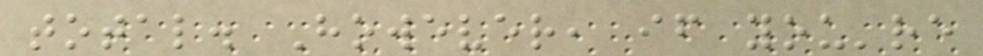total. However, if you're
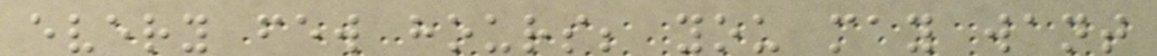every few hours; you may want
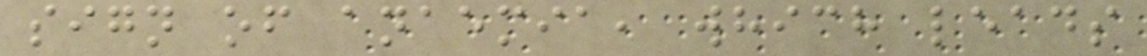sign of anaemia, which leads
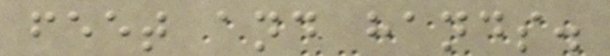feet and hands.
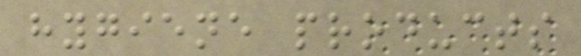hygiene products
